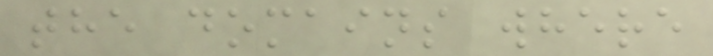the domains where
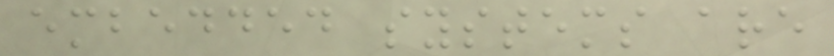embedded systems are
